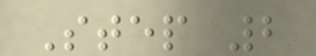Step 2
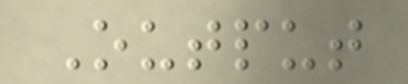Output
